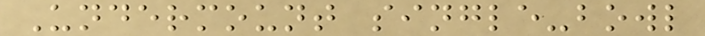Undermount single-bowl
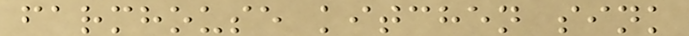farmhouse kitchen sink
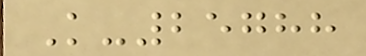K-25788
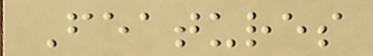Features
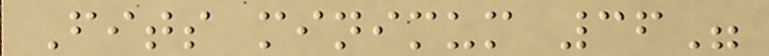Fits minimum 36"
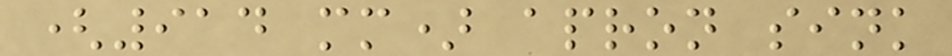(914 mm) apron sink
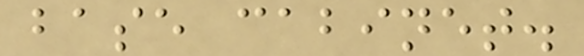base cabinet.
